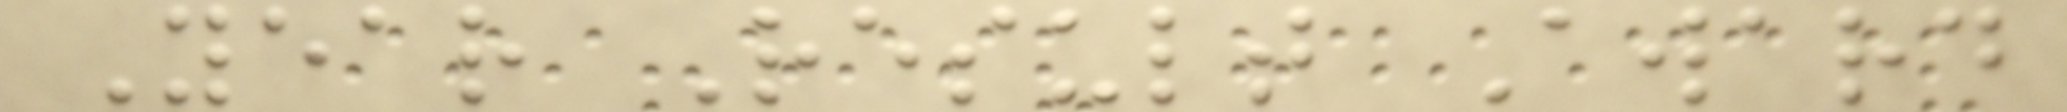Year Result Award
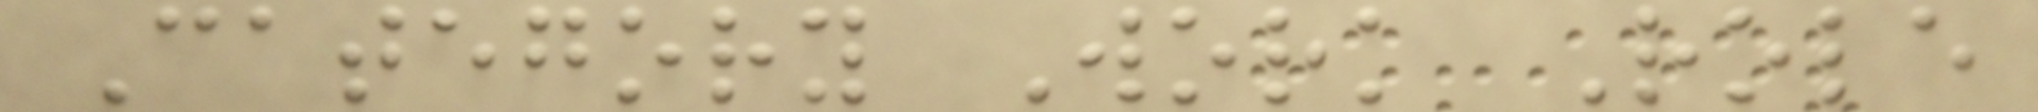Category Work Role
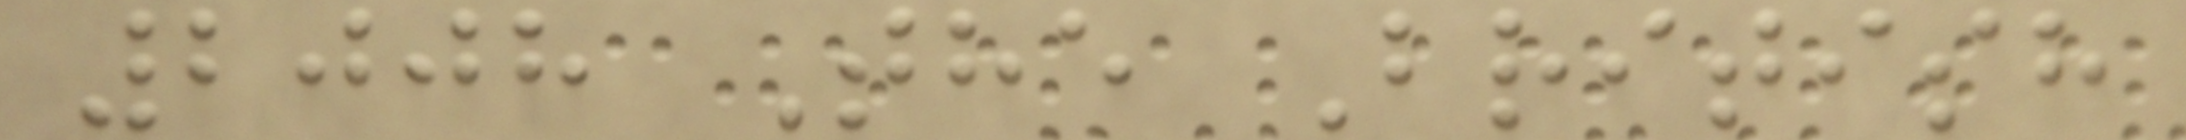2008 The British
